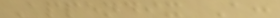Appendix A:
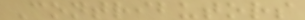Contributors
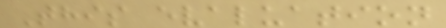This evaluation
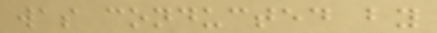was conducted by
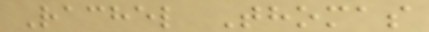Rachel Thomas
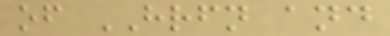of HRFN and
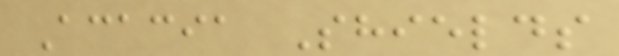Acacia Shields
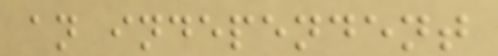an independent
